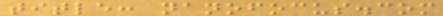title: nanofocus.com
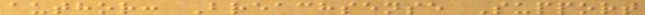author: Breachsense Support
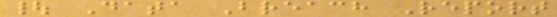| Data Breach Report
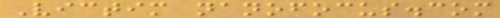Victim nanofocus.com
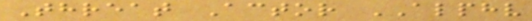Threat Actor ALPHV
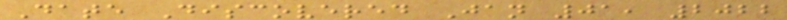Date Discovered Jan 01, 2022
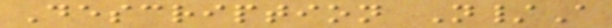Description N/A
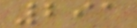291
